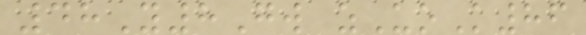48Y8Gw zUoK86
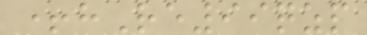+hRe99qzp
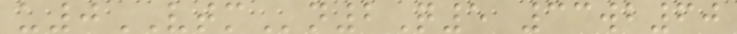u0VTMn2Q5 33wb60
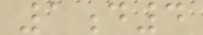1d4
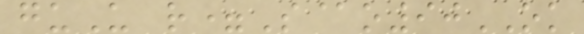guU r=S@o90OK
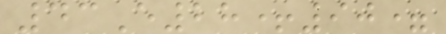43E28+90=
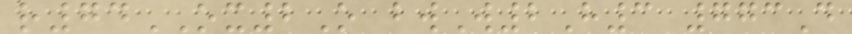r74OX2O bwW2H3 773D
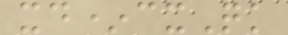xd*cxQk
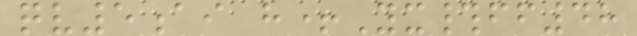qv5ai h+Yx#ff48
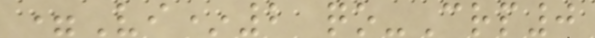=Vi*2 qo-Crp0
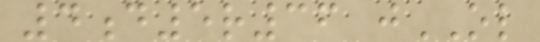4d5r36 jOL
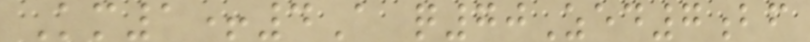Km1+4A q70Zed7bf
